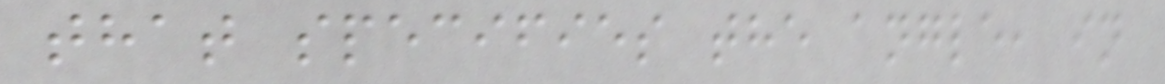that specifies the angle, in
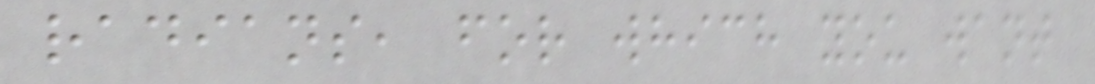radians, for which you want
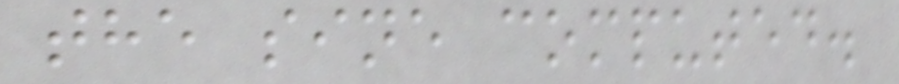the sine computed.
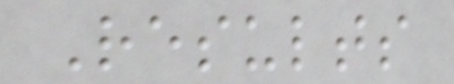Results
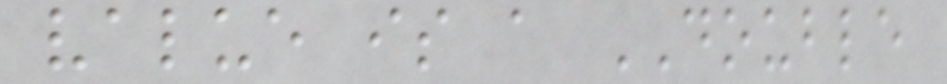value is a DOUBLE
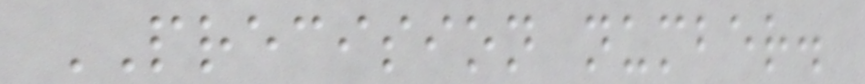PRECISION number.
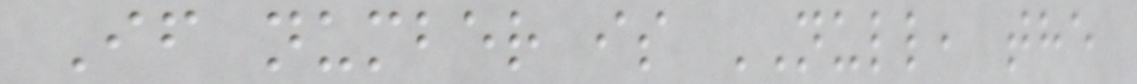If number is NULL, the
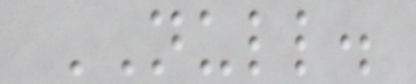NULL.
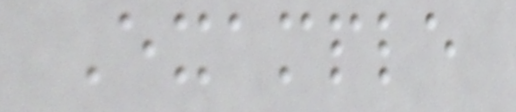Example
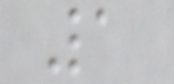1
